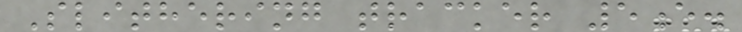Slithering tracker 5e.
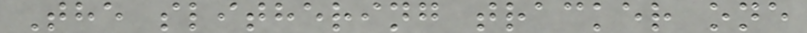The slithering tracker one
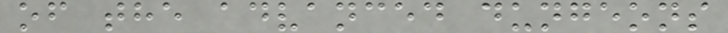of the advanced dungeons
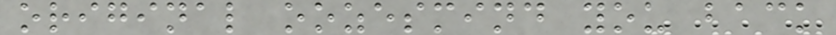original oozesmind you back
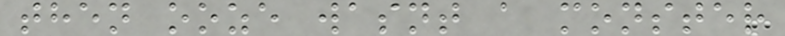then ooze wasnt a monster
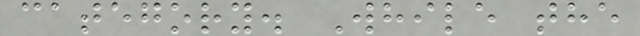category. While the
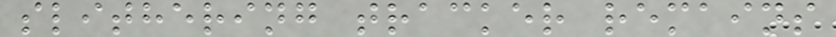slithering tracker remains
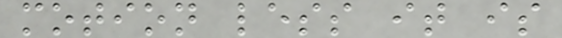motion less it is
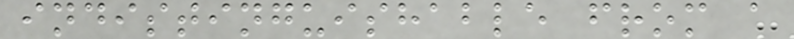indistinguishable from a
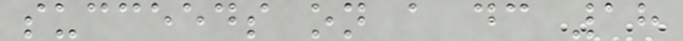succeeds on a dc 18
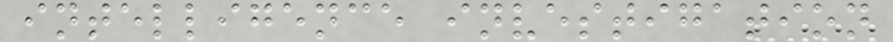intelligence investigation
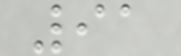91
